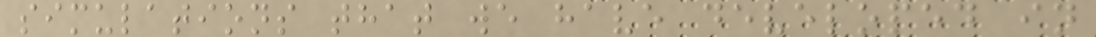simulations that we have developed in
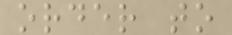order to
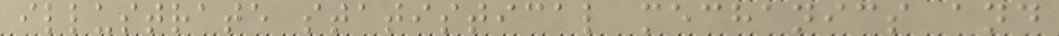illustrate statistical mechanics and
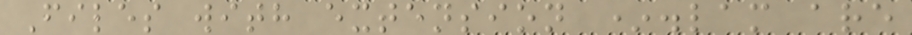Files with extension *.lam are
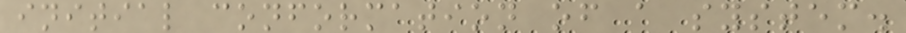initial conformation of a system.
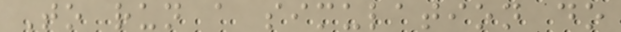To run a simulation do
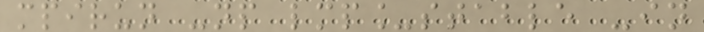mpirun -np lmp_stable -in
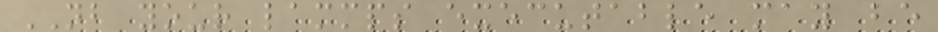NB your lammps executable may be
